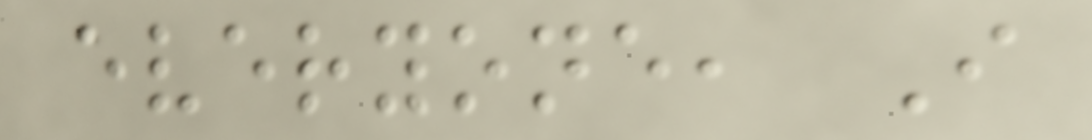everyone, I
